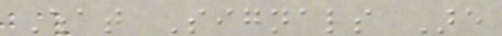What Signals Are
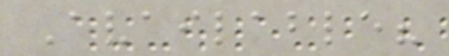Available?
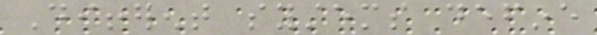Different systems define
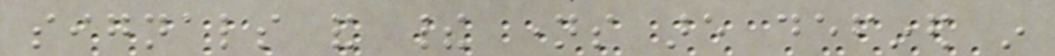signals and their names are defined in
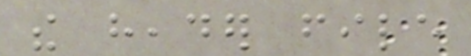the header file
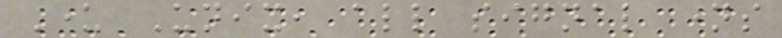Under Unix, all signal names
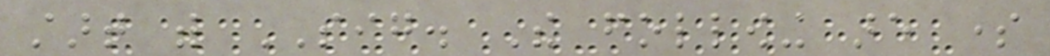start with SIG. The following are some
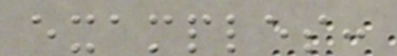examples:
